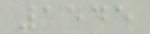1545
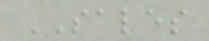SALES
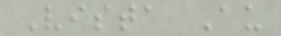Vista Au
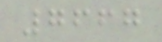7667
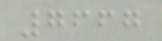7667
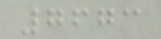7673
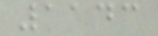1143
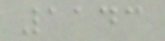1143
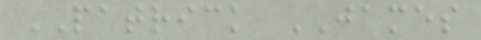PATRICK JAMES
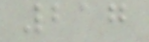217
